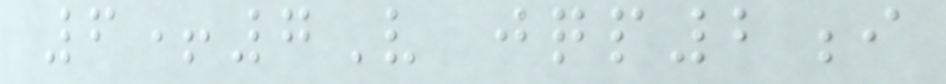6+7V jqp2i
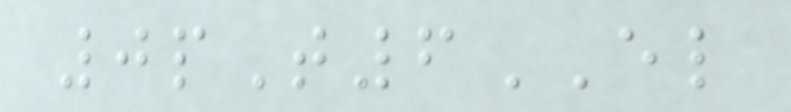0pT6EL
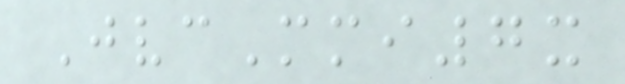JvcMmi7x
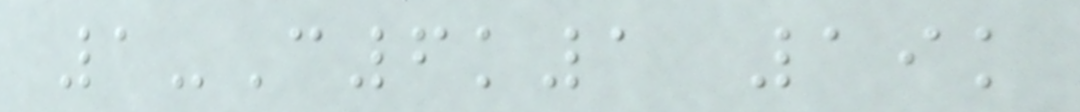1-C6k1 19k
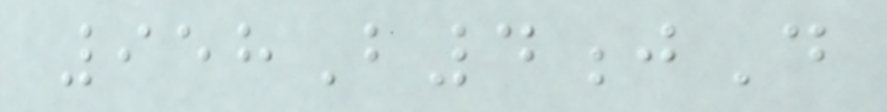958B4jD
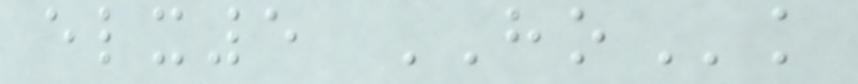elx5 HOk
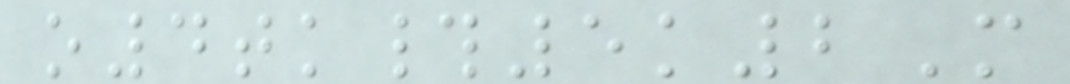o4tk#5k2M
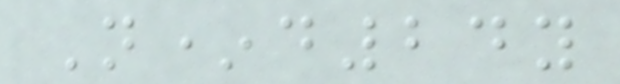N*d24y
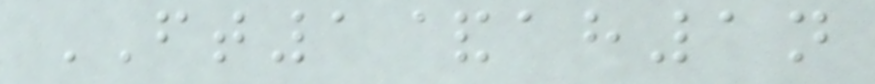FT1&ah1n
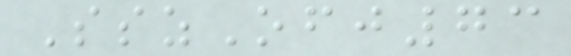SszOfj73
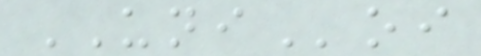UNIoi
